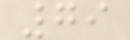79
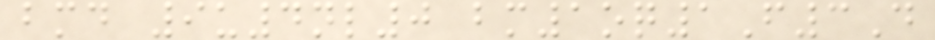bmd 9u4nl0 bm1oq1F3D
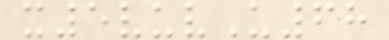x5vuvU68
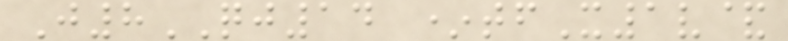J8QJ14 *tfX1v&
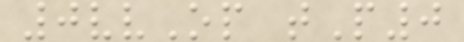0vvOp tP0
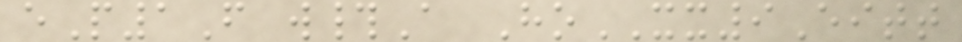eP1F w#A HoXX9Eitt
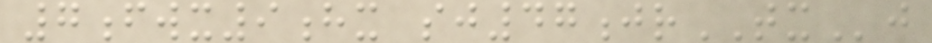7fwx9hx sj47jrTXj
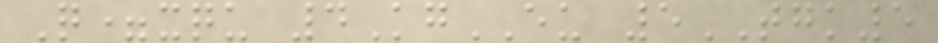Q=xqu 4KgEU 5TGK5
